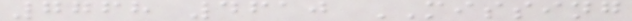7768 4610 MISSING
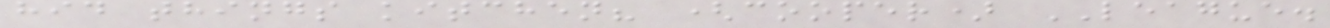hid things kitchen? (cooper) LEAGUE.
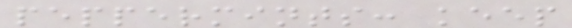peppermints: keep
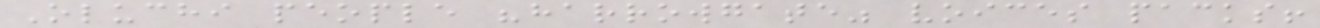Oluchi people "harrowgate" voices packs!
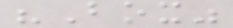"Box"
